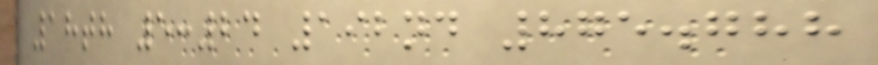18th 5:24 192nd 875.788
